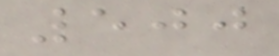500
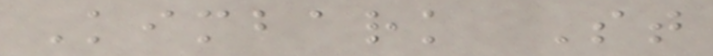Kimbark St
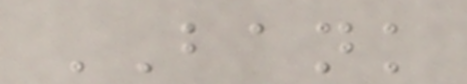BANK
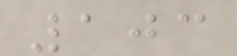103
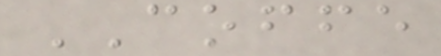COFFE
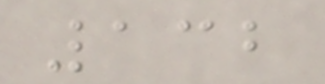132
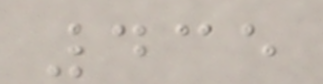435
